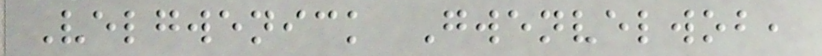Velgwenick Gwenvelwob,
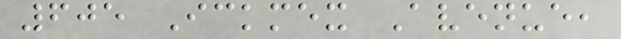605 Ickmex Avenue,
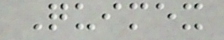Quimex
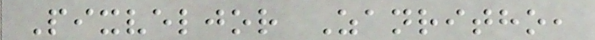Pixveljor Zanritho,
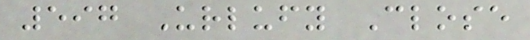597 Urlufy Close
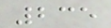235
